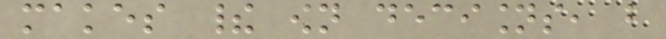makes their own decisions, but
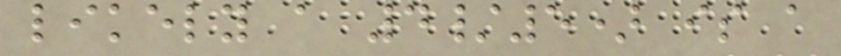likely a 4/5) is a
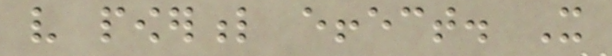very powerful effect. It
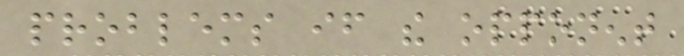problems if the opponent
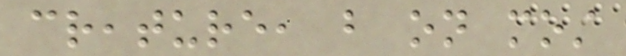creature, but on most
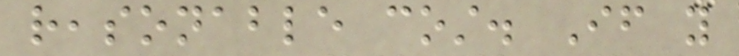reasonable cost. If you
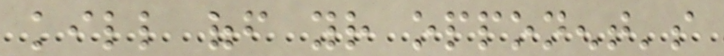kill off your opponent's
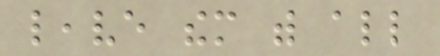leave them with all
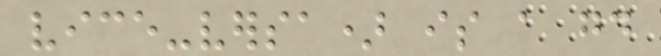vice-versa) is a good
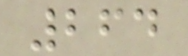264
